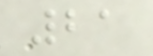21
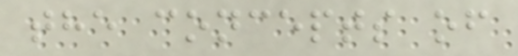the concepts of
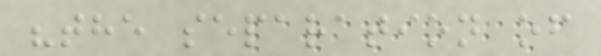"the separation of
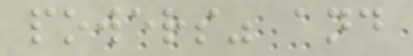powers" and
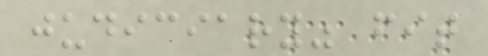judiciary" fit
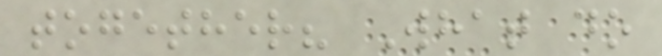together? What do
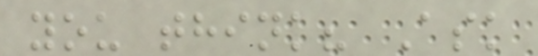you think? Ask
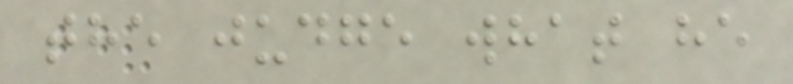the judge what he
